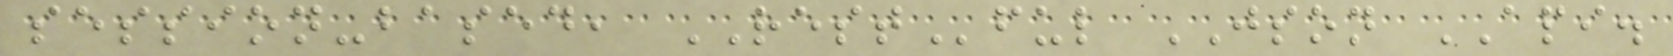session-based, RESTful JSON API.
